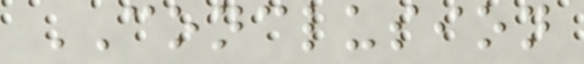CONCLUSION
